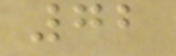72
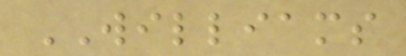WILLIAMS
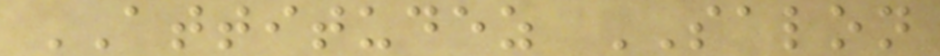ATTITUDEZ SALON
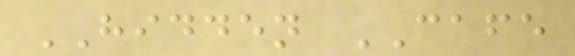HIDDEN CAFE
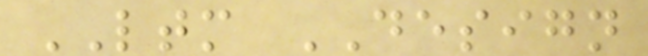LTM DESIGN
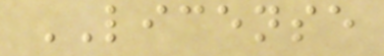LICENSE
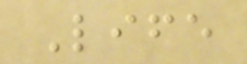Life
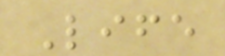Life
